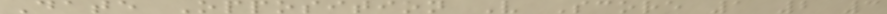Date Opposition V Score 1 2 3
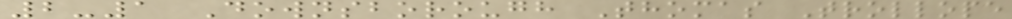2-1 Downsborough Thomas Trollope
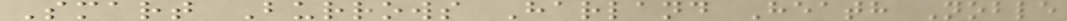Smart Burrows Harland Heath Noble
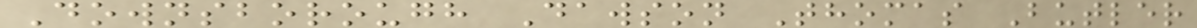Downsborough Dawson Thomas Butler
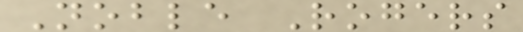Noble Rogers
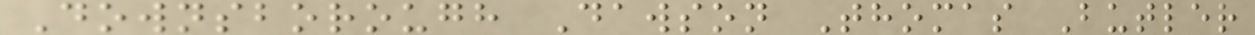Downsborough Dawson Thomas Butler
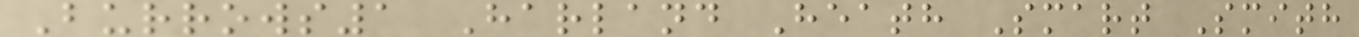Burrows1 Harland Heath Smart Smith
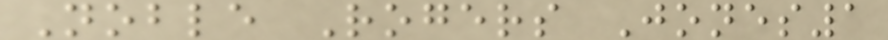Noble Rogers Jones1
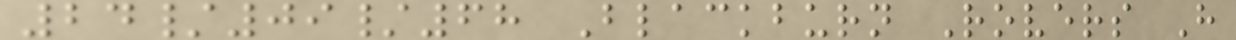24/09/68 Blackburn Rovers H
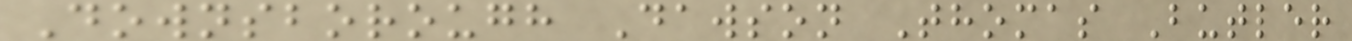Downsborough Dawson Thomas Butler
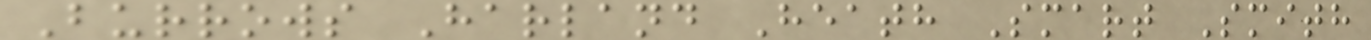Burrows Harland Heath Smart Smith
